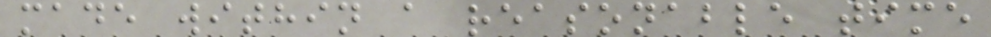made within a reasonable time
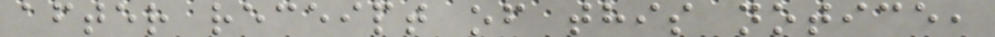after receipt of this notice,
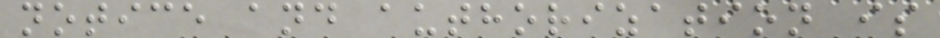notice and authorization is
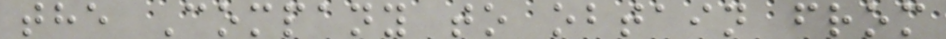the Company to obtain from
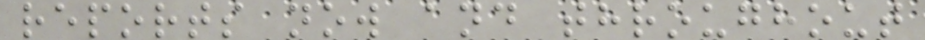reports now and throughout
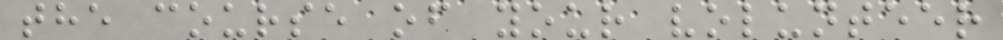the course of your volunteer
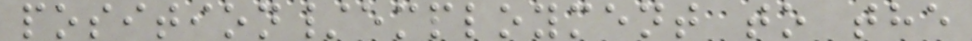position/employment to the
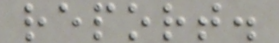report.
